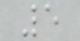5
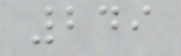249
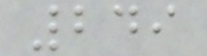249
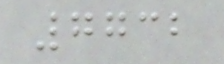7732
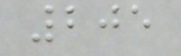205
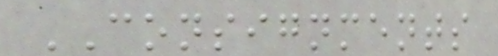CONSIGNMENTS
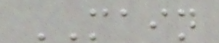MAIN
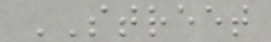STREET
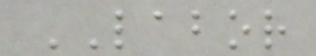LABOR
